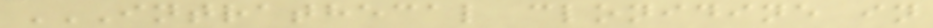INTRATHECAL CLONIDINE IN
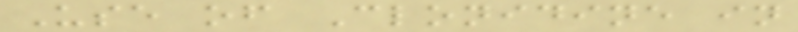Use of Clonidine in
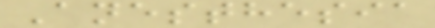Anesthesia
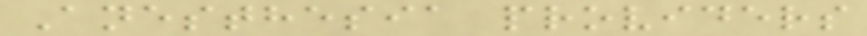Anesthesia providers
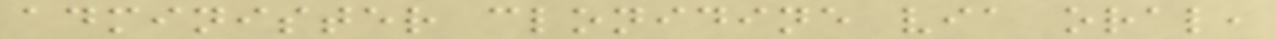administer clonidine via oral,
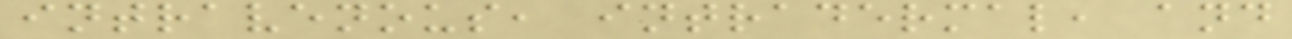intravenous, intradermal, and
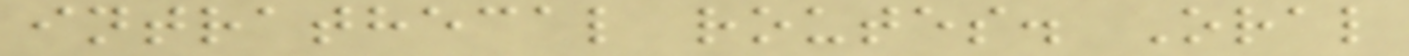intrathecal routes. Oral
